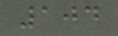104
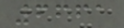6661
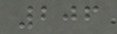206
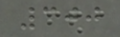300
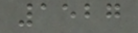1527
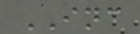INC
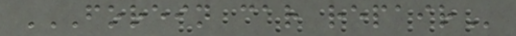FOREIN CAR REPAIR
